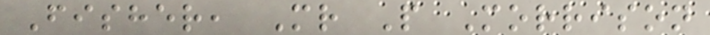Fisher, Mr P Morrison
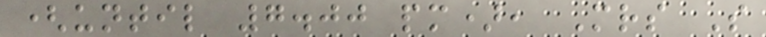(until 7.00 pm), Mrs S
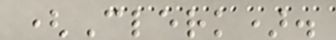(Clerk).
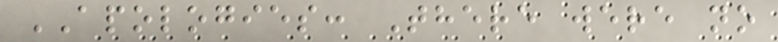APOLOGIES: There were no
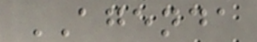AGENDA
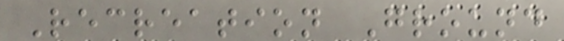Recreation Ground
